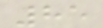85
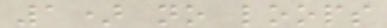1) no loops
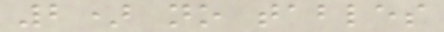2) no tables
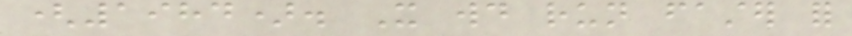(1984). It would run faster for
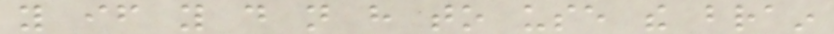you if you do not have to use the brain
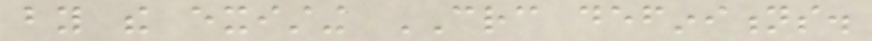by the existing CRC definitions.
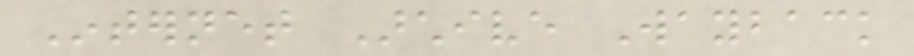Internet Archive Wayback
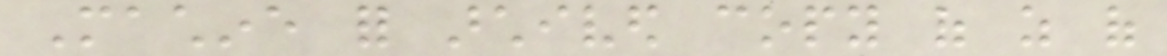Machine for archived copy of as of
